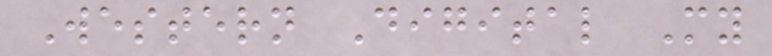Western Digital My
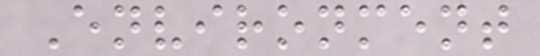Environment
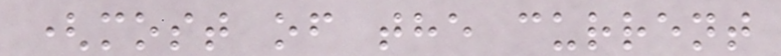(most of the current
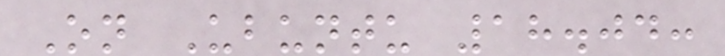On Ubuntu 18.04:
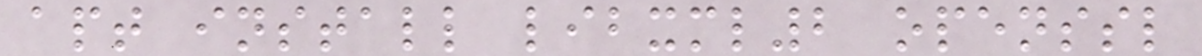apt install libxml2 openssl
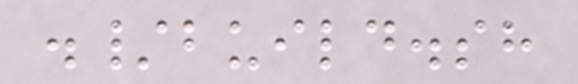./build.sh
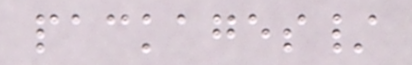packages/
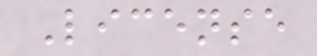License
